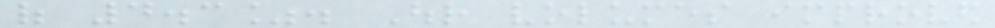of 4.3%. Our volumes improved
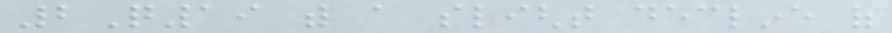2Q19 with a slight decline of
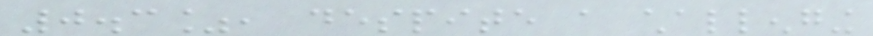0.3%, despite a challenging
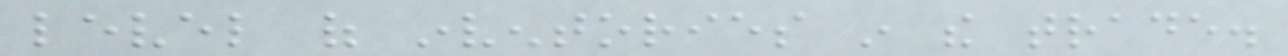level of inventories in the trade.
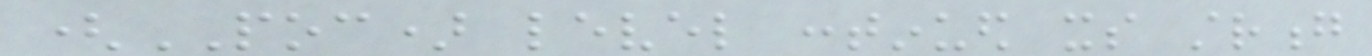(POC) level continued its strong
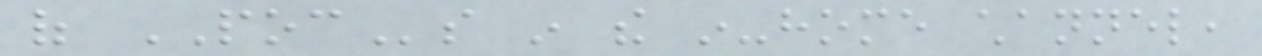of POCs in the in-home channel,
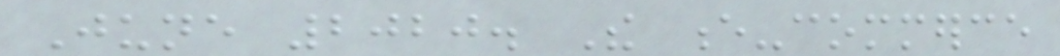June 2020. The e-commerce
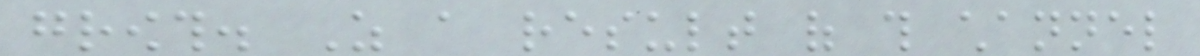growth. As a result of this channel
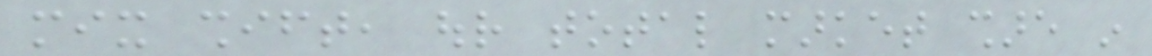mix shift, our total market share in
